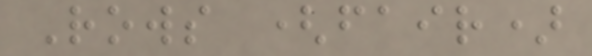Rows (fair)
